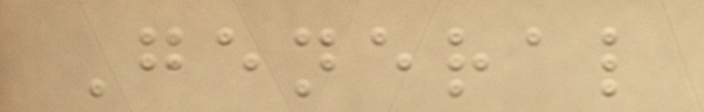General
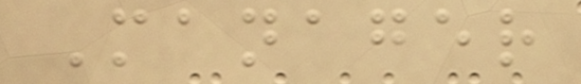Manager
